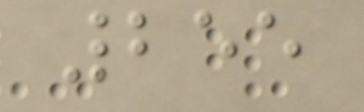255
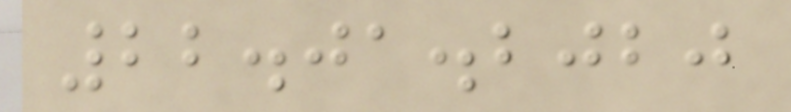22.01.2020
